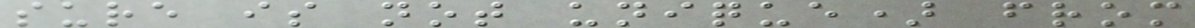sure is not unique) from
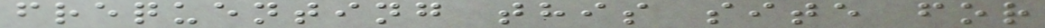frequenting this site for
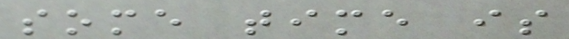some time is
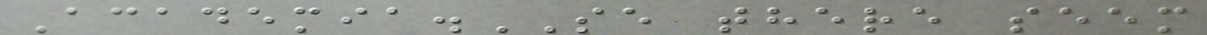Academia.SE there seem
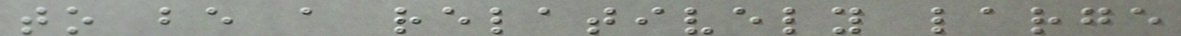to be a relatively large
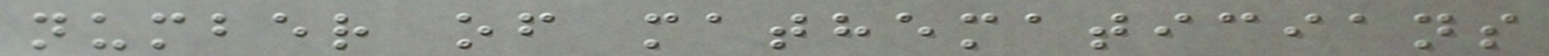number of mathematicians
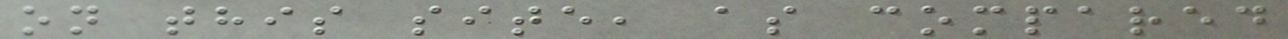on this site, as compared
